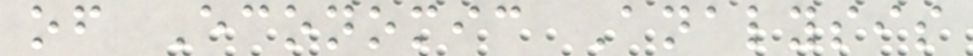of Economic Analysis
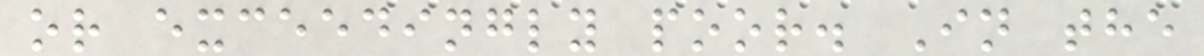or exceedingly poor. In the
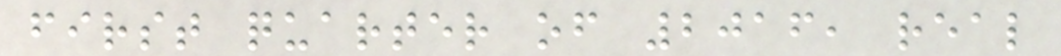first quarter of 2016, real
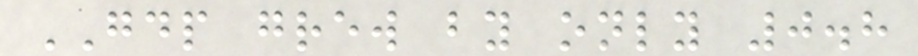GDP grew by only 0.8
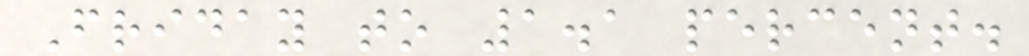Friday to 1.1 percent.
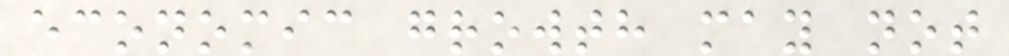economic growth may not
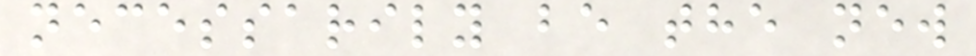necessarily be the new
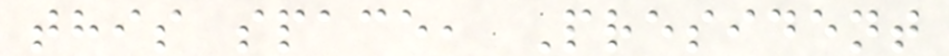this space, President
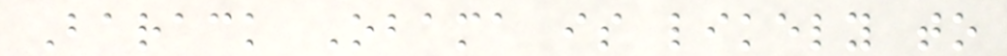Barack Obama is likely to
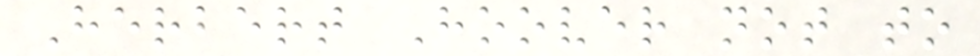Herbert Hoover not to
